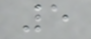5
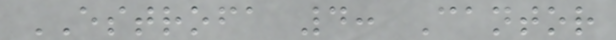ESTROFA 4: Cantor
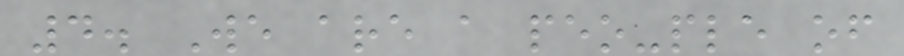4. We are a peo-ple of
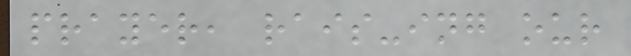prayer, rais-ing our
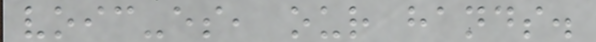voic-es, our hands.
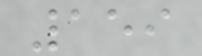159
